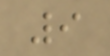9
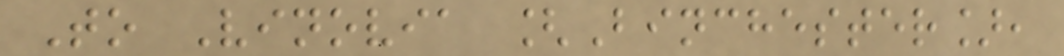To Vinovia [Binchester],
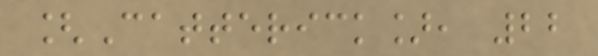[Catterick], 22
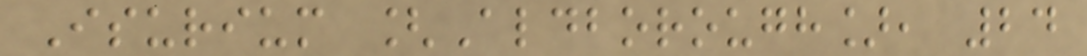Isurium [Aldborough], 24
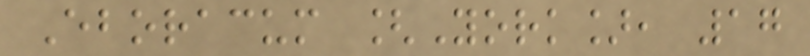Eboracum [York], 17
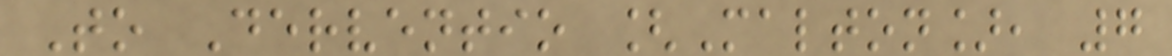To Derventio [Malton], 7
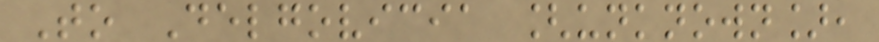To Delgovicia [unknown],
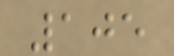105
